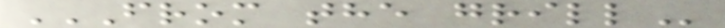FROM THE GRILL
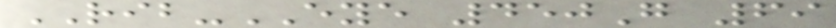RIB-EYE 450G 69
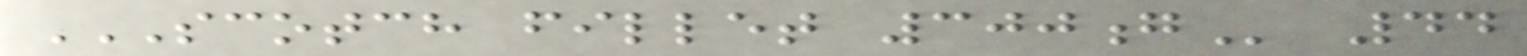SCOTCH FILLET 300G 44
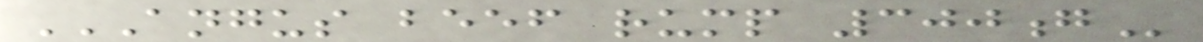ANGUS BEEF RUMP 300G
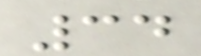34
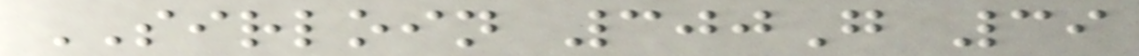SIRLOIN 300G 39
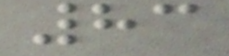83
